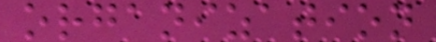organization
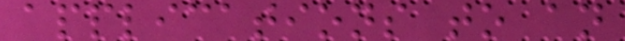applications to an
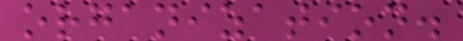organization.
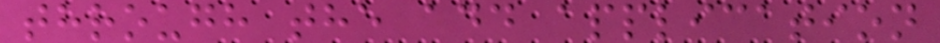through the add application
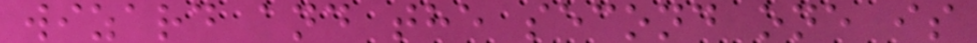wizard and the second one is
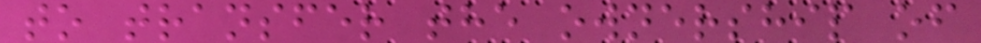to transfer the ownership of
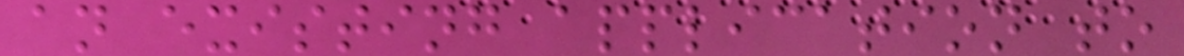an existing application to
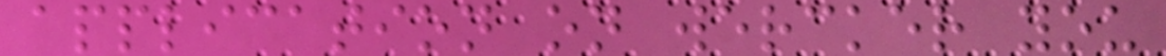application on wercker you
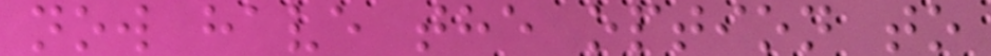now have the option to
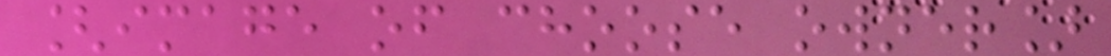[image of choose owner]
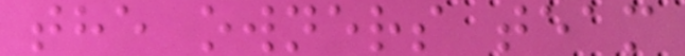the owners team
